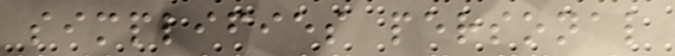simplifies personal
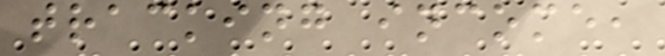tracking income,
